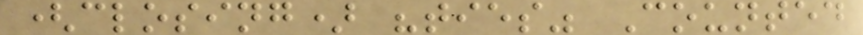(closing) "ties" Counted
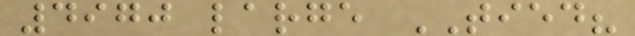4970 large TIED?
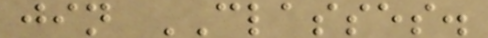jin CLASSES.
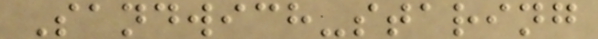Sandwich-staring
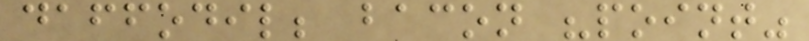daffodil; bacon "point"
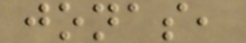jonas,
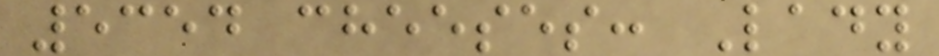5354 cheeses: Lady
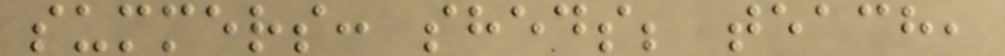summers: sheds; teach,
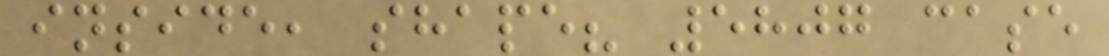inside, shape? 5807 case
